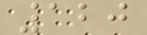120
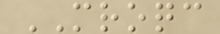MROQC
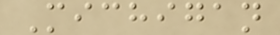Michigan
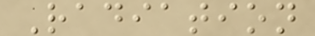Radiation
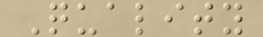Quality
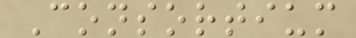Consortium
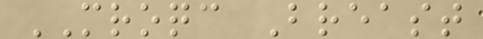MROQC Breast
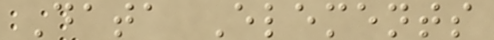Data Elements
